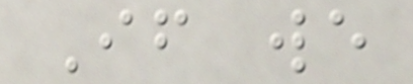If we
